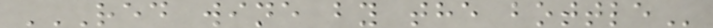RED WINE BY THE BOTTLE
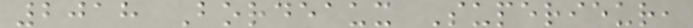2018 Bordeaux Superieur,
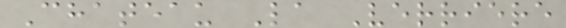Chateau La Verriere
